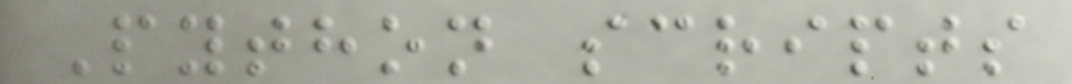Python scripts
